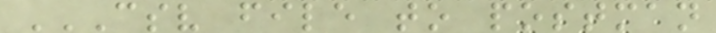CSV FILE TO POSTMAN
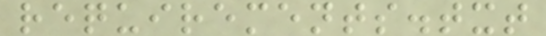requirements.txt
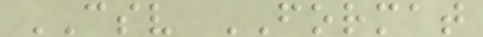CSV FORMAT
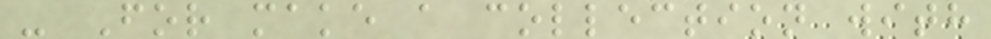- For make a collection with
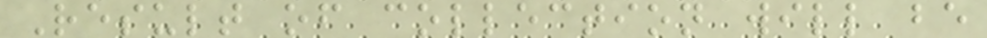Result of collection will be
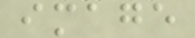image
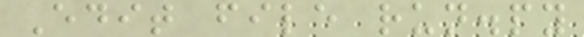Edit file run.py
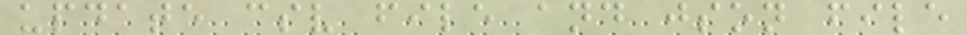update csv file and json file
